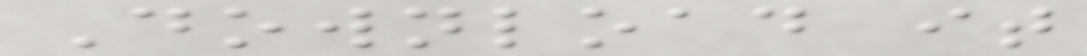Download it
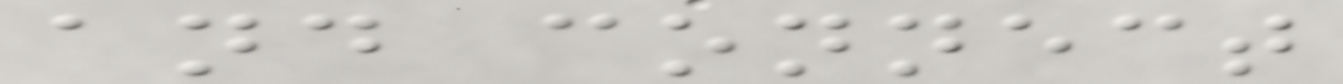and connect
